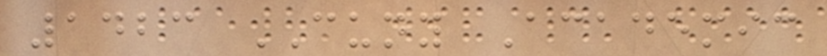1423 CUNY Academic
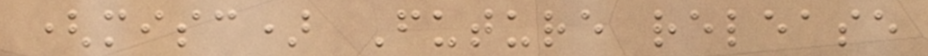(misc) Future release
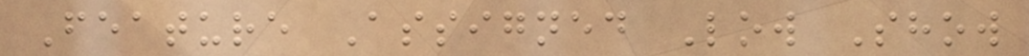Feature Assigned Low Show
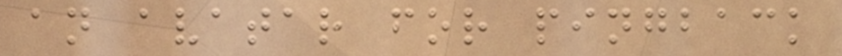an avatar for pingback
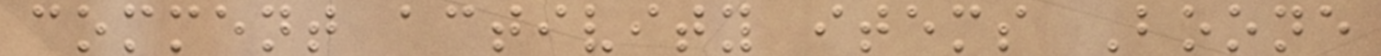comment activity items Boone
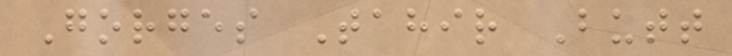Gorges Tahir Butt
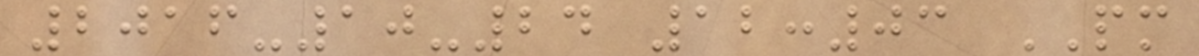2016-10-24 12:03 PM
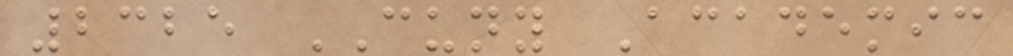2325 CUNY Academic
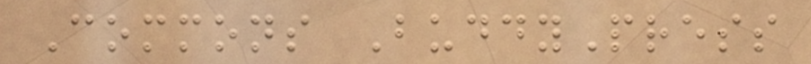Commons BuddyPress
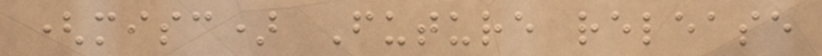(misc) Future release
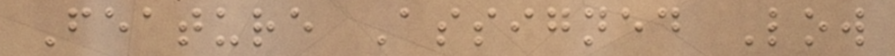Feature Assigned Low
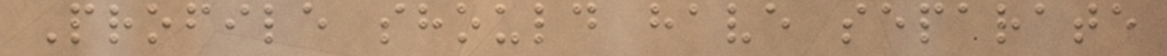Profile should have separate
